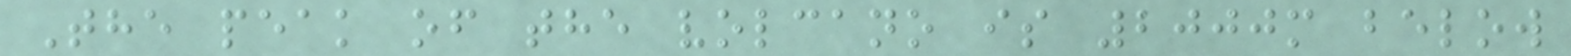The peak of the volcano is 2000m below
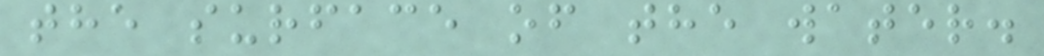the surface of the water.
